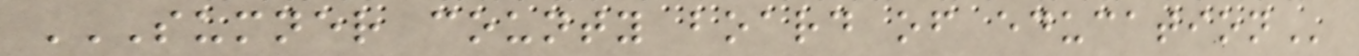SUMNER COUNTY BOARD OF EDUCATION
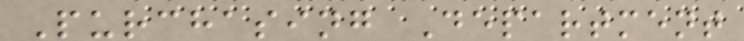Purchasing Department
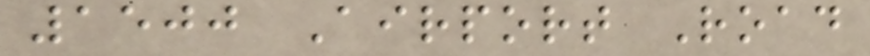1500 Airport Road
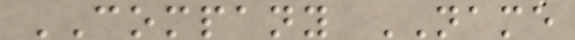COMPANY NAME
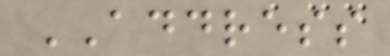ADDRESS
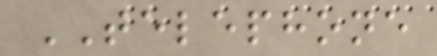TELEPHONE
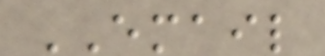EMAIL
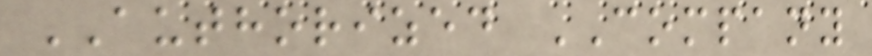AUTHORIZED COMPANY
